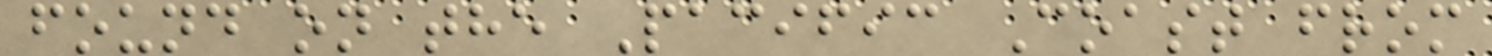found on the Pacific Coast from
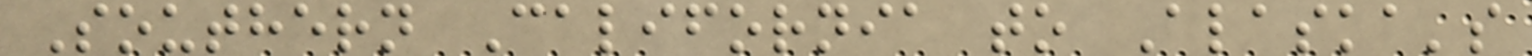Southern California to Alaska's
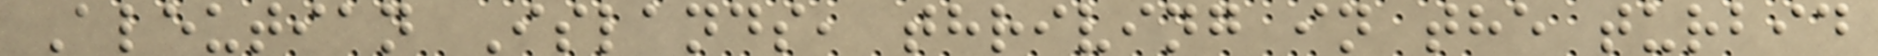Aleutian Islands, thriving in the turbid
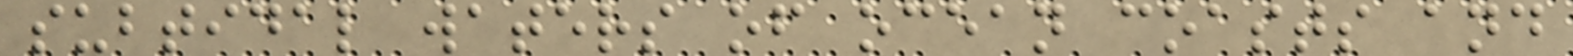subtidal waters of ocean coasts and
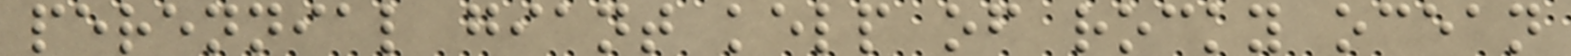perennial giant kelp of rocky ocean
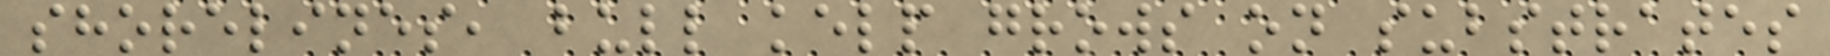shorelines, bull kelp grows on substrates
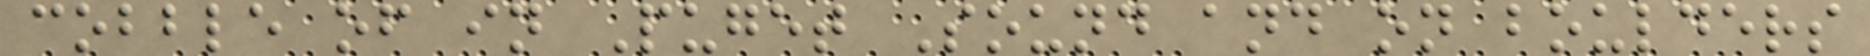cobble of in Puget Sound and on boulders
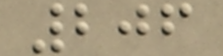206
